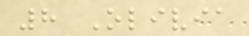8 Olivia
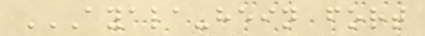AYALA-HEIN FORT
